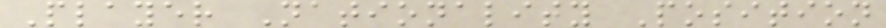Player Nationality Position
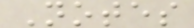Notes
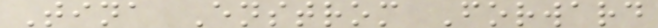Tina Enstrom Forward
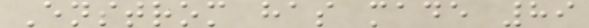Enstrom has made 89
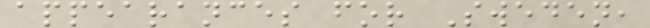appearances for Sweden,
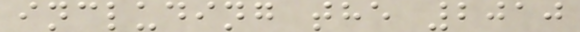including the 2010
